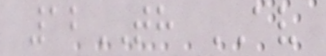12TH AV
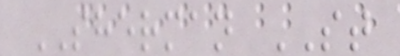SHERMAN ST
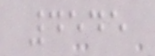4545
